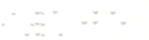105
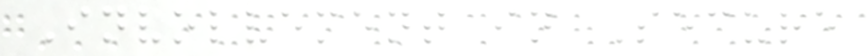Involvement in Secure
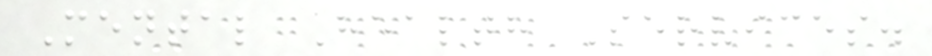Mental Health Services.
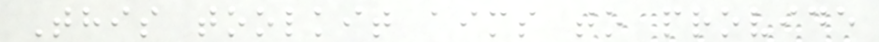This toolkit aims to provide
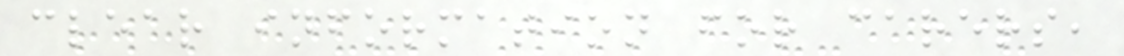clear information for carers,
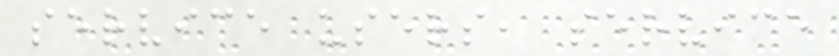service users, service
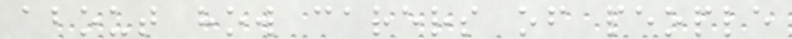about how carers of people
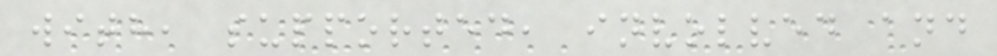with, supported, involved and
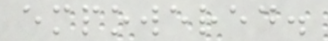empowered.
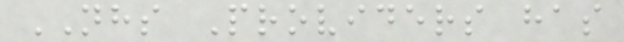NHS Providers has
